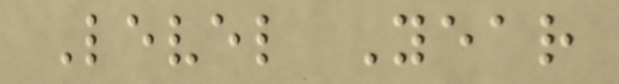Level Year
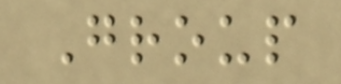Group
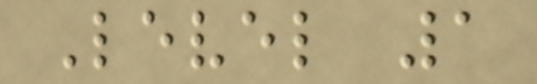Level 1
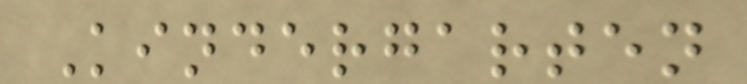Kindergarten
